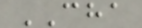CHA
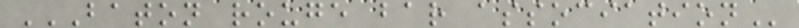BATON ROUGE BAR ASSOCIATION
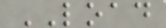LOAD
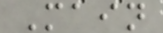Main
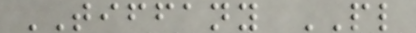TIFFANY PL
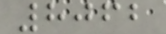8062
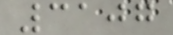3107
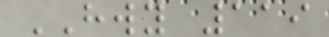HWY 119
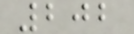202
